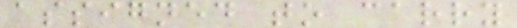assigned to carry
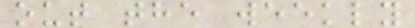out the weekly
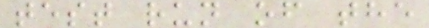test run of the
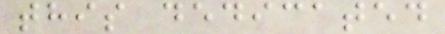this dedicated
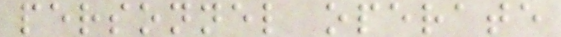personnel operate
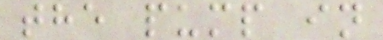the pump in
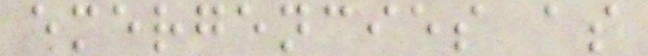emergencies as
